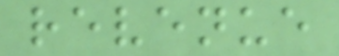revenue
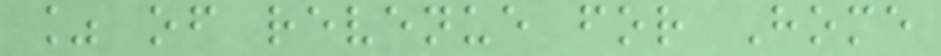% of revenue for Home
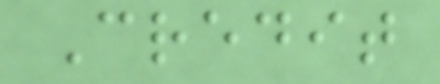Credit
